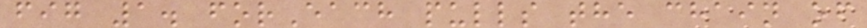fig 1. forEach pulls the chain of
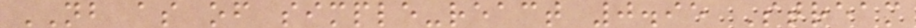NB as of simple-react 0.95 Stream
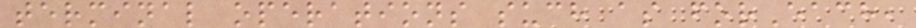terminal operations such as forEach,
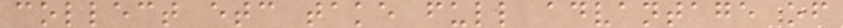collect etc take full advantage of
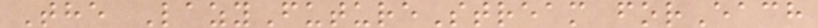The LazyFutureStream forEach
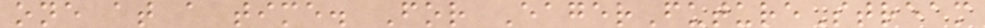one at a time. For EagerFutureStream
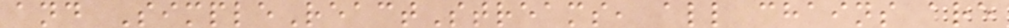and SimpleReactStreams, all chains are
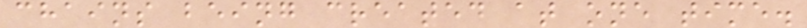chains being created at one time.
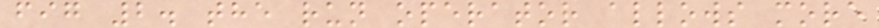fig 2. the run operator allows more
